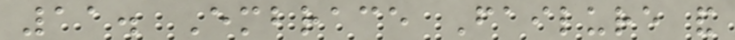11. Embrace Failure and
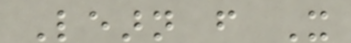Learn from It
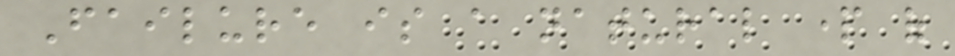Failure is a natural part of
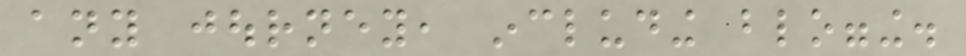any journey, including blogging.
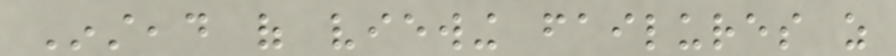Instead of viewing failures as
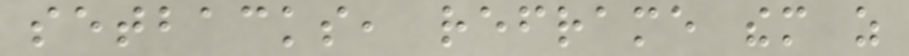setbacks, reframe them as
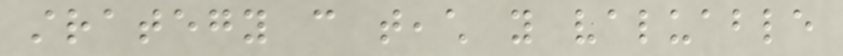strategy can teach you valuable
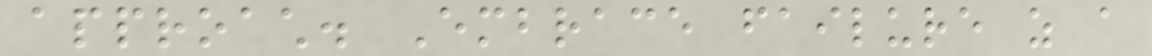approach. Embrace failure as a
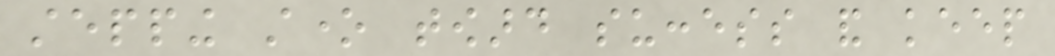stepping stone toward success and keep
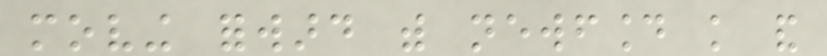moving forward with newfound knowledge and
